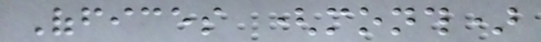Offices (month)
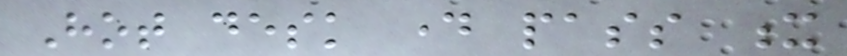Hot desk day pass x
